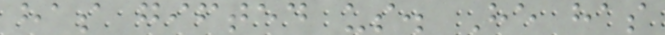has gifted us. He has
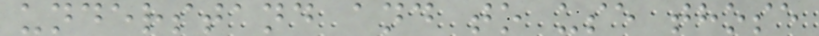understand and to use those
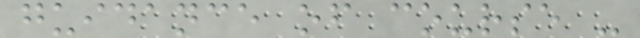guidance of course -
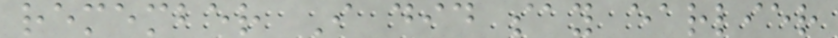remember I did say earlier
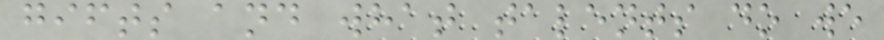gifts and what talents do we
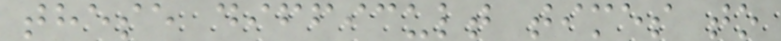these difficult times to
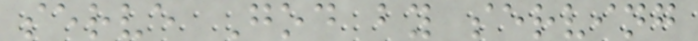serve God by serving
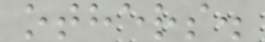others.
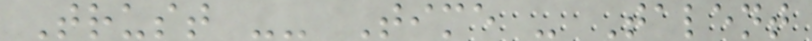Trust -- Time - Talent
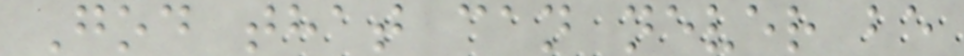God that can never be
